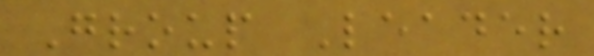Group Leader
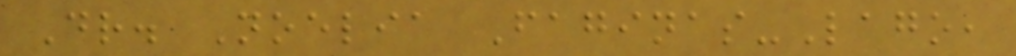Dr. Noelia Faginas-Lago,
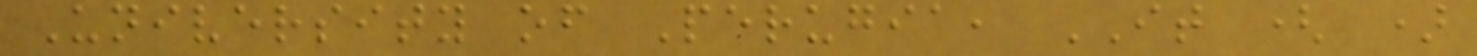University of Perugia, IT ( )
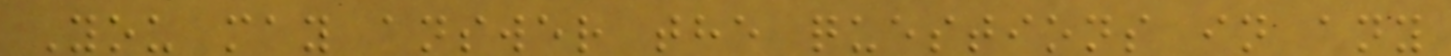You may answer the questions in any
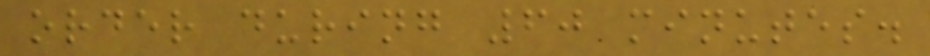order during 60 minutes.
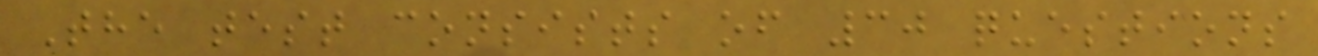The test consists of 30 questions
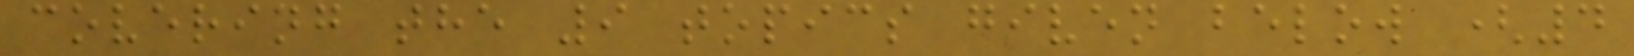covering the 9 topics given below (4
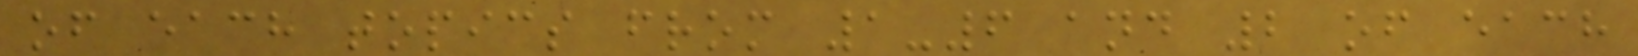of each topics from 1-6 and 2 of each
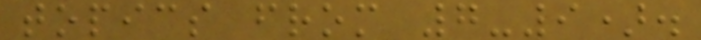topics from 7-9).
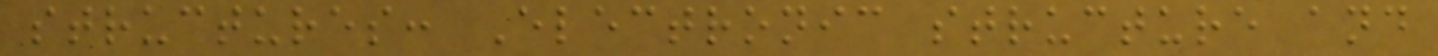structures: Electronic structure and
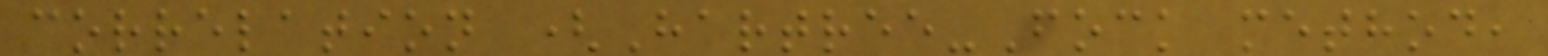correlation (Hartree-Fock method,
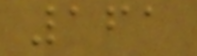161
